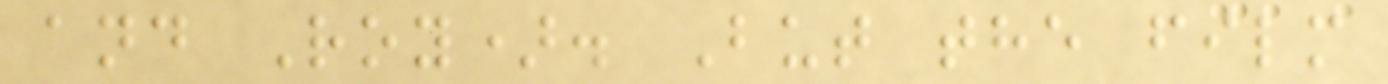and Roy). But the film
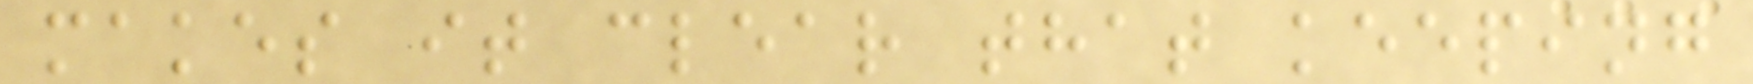makes it clear that keeping
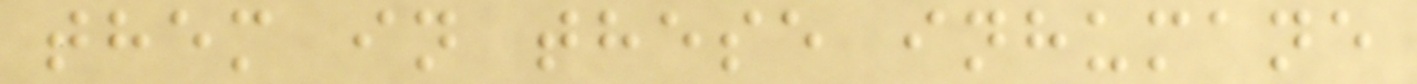them in these inhumane
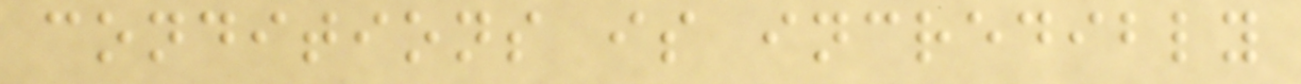conditions is incredibly
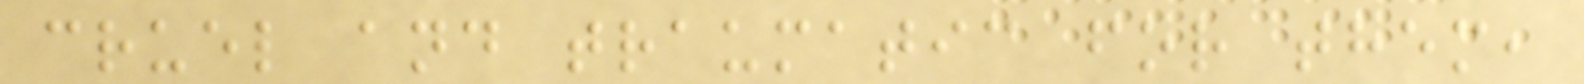cruel and traumatic for them,
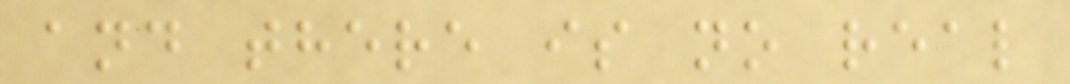and there is no real
